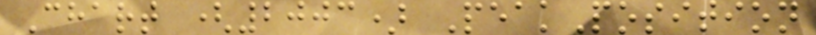Chart (2003) PeakPosition
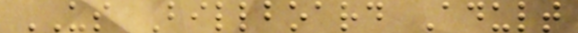US Billboard Adult
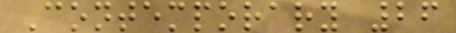Contemporary 26
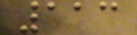113
